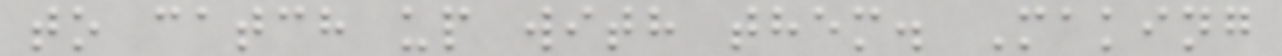to catch up with them. Making
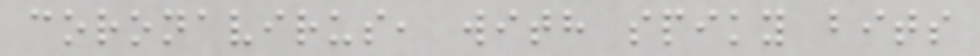coronavirus, with spiky bits
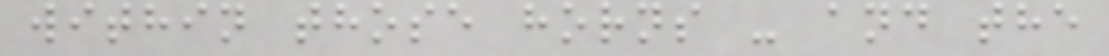within those horns - and the
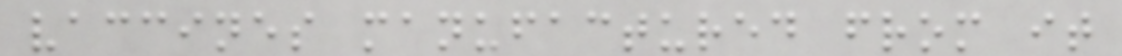vaccines manufactured from it
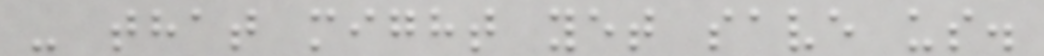- that might yet save us.
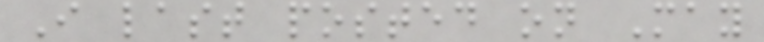I last posted on May
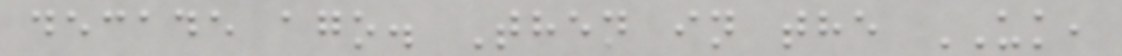decade ago. Then in the UK,
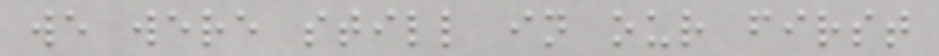we were still in our first
